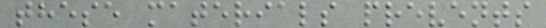these materials prevents
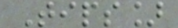Tips]
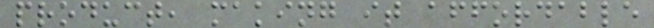product, making it affordable
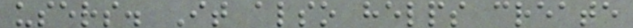users. It also helps create
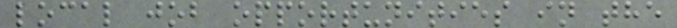local job opportunities in the
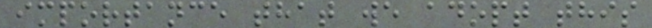importance that we adopt this
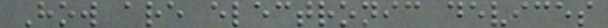How are electronic devices
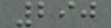290
